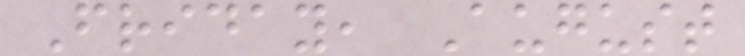Friday, August
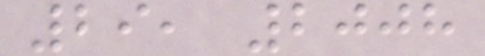29, 2008
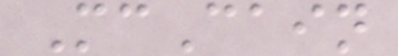McCain
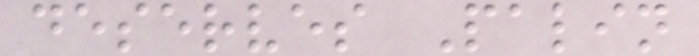deserves Palin
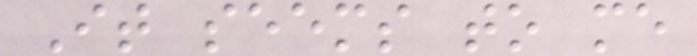It seems to me
